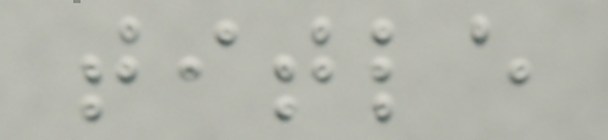title
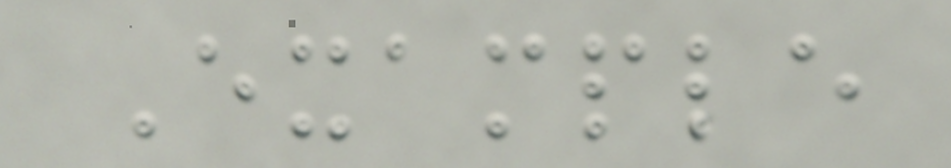Example
